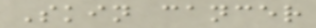Skin cancer
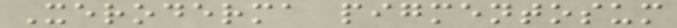Xeroderma pigmentosum
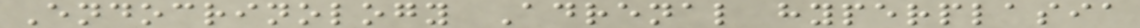Endocrinology Adrenal hyperplasia
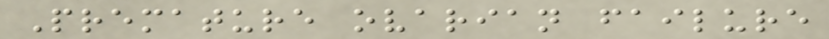Premature ovarian failure
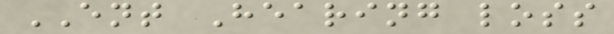ENT Hearing loss
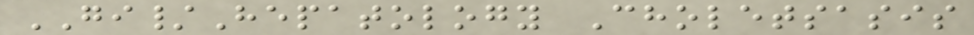GI/Hepatology Choletsasis
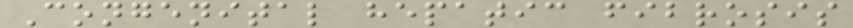Congenital hepatic fibrosis
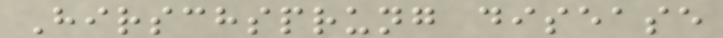Hirschsprung disease
